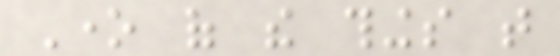One of the things that
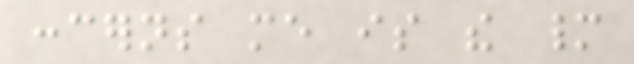concerns me is the many
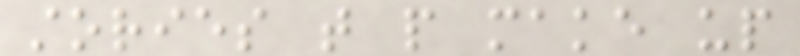stories that people make up
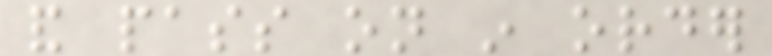and pass on in order
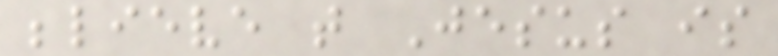believe that Jesus is
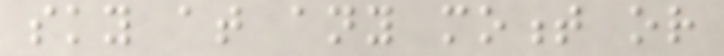sky at any moment or
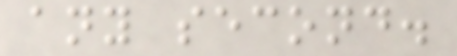any second.
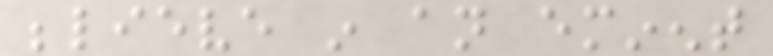believe in an eminent
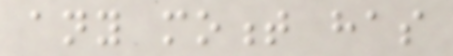any moment has
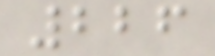226
